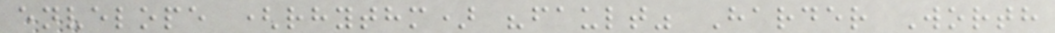envelope (rhythm) "fault" Harder Worth
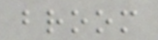broom
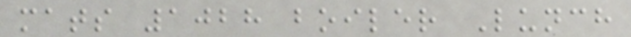mats 1028 boiler Lunch
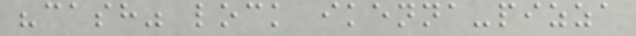"cash" lock ikenna-pizza
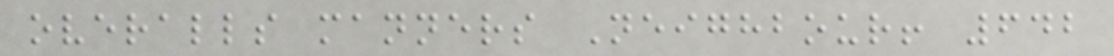overalls manners Neighbour! 642
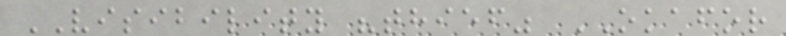VISIBILITY "thief" OKAFOR
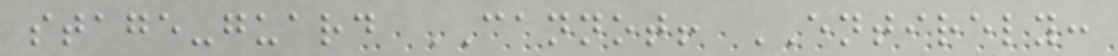stage-guard CANNOT! ENTIRELY:
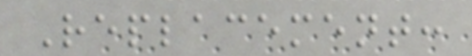Replacement:
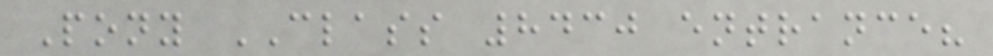Pony CLASS 8430 entrance?
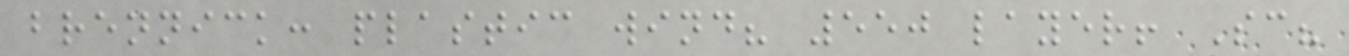brennick: plastic wind? 550 layer! Sc?
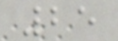25
